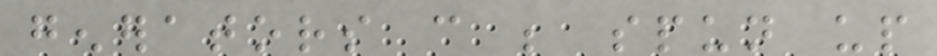generators can be spun up
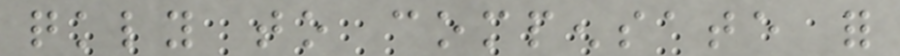quickly to compensate for
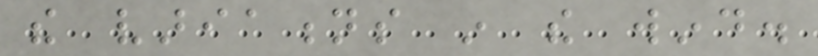the variations in the wind.
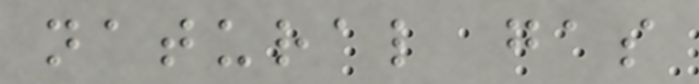natural gas
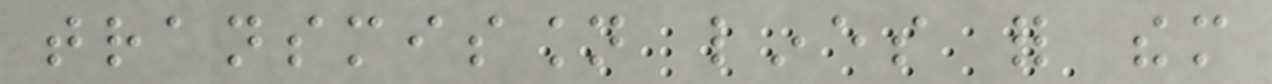transmission lines for them
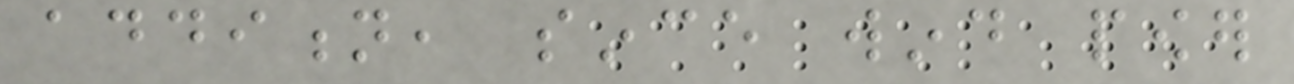addition, since wind power
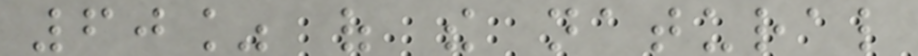60% of the natural
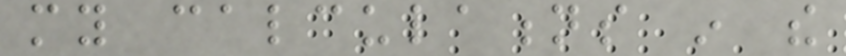my calculations in the
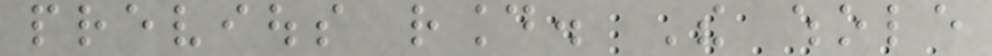previous round. The whole
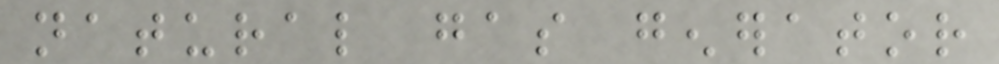natural gas generator
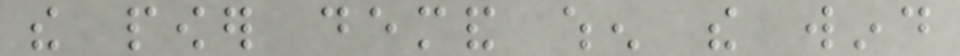the power demand when the wind
